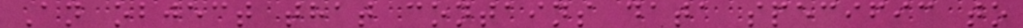An object that contains data specific to
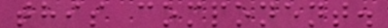this component.
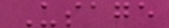Usage
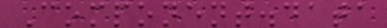Component.data
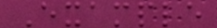Example
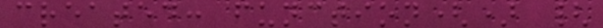created: function() {
